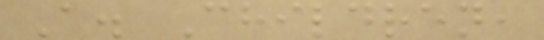A. Children,
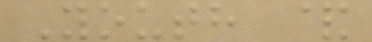Youth &
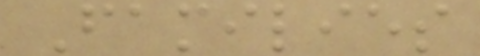Families
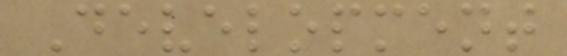Development
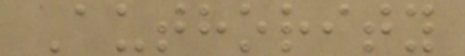Authority
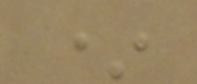*
